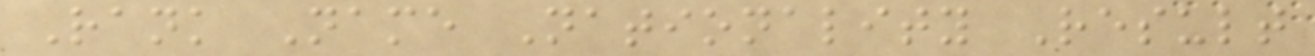Rank Name Nationality Result
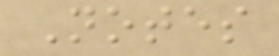Notes
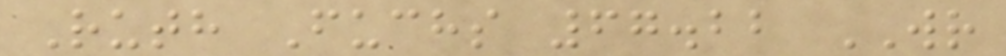Ruth Fuchs 67.22 WR
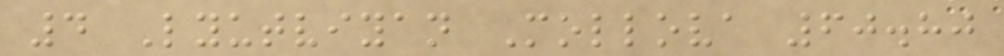4 Lyutviyan Mollova 60.80
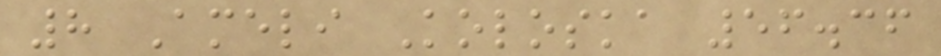8 Ameli Koloska 56.36
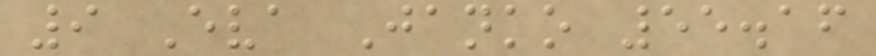9 Eva Janko 55.16
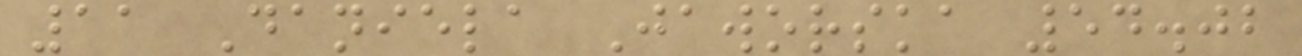11 Daniela Jaworska 54.02
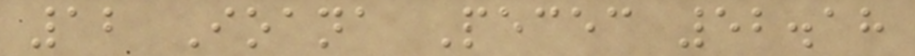12 Ioana Pecec 52.18
